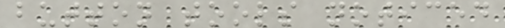button tools noticed
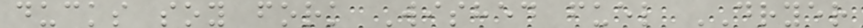ducks soy fork Wished fuel DRYER
